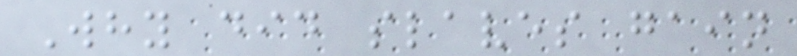Why did slaves gain
